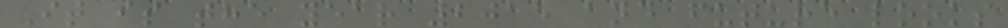It is the year 2015 and future looks
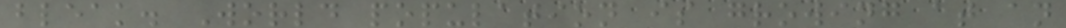bleak. World population is growing at an
